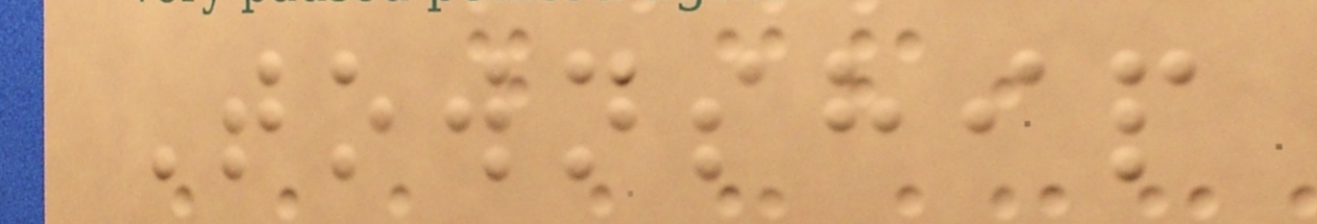Township
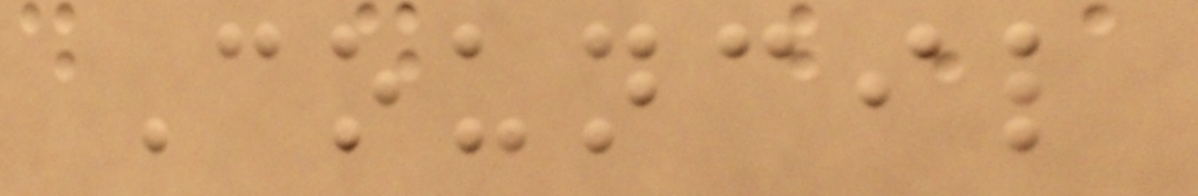Council
